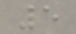5
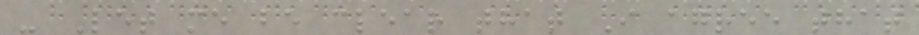- Let me be clear that I agree that
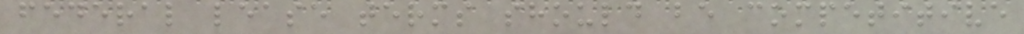federal lease terms should be competitive
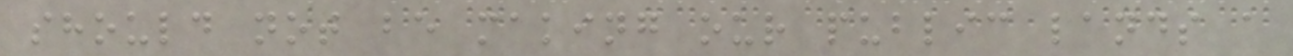should not be making our public lands a
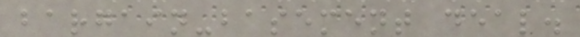bargain-basement deal.
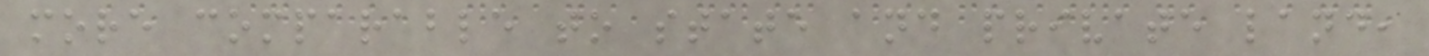more comparable to state and private land,
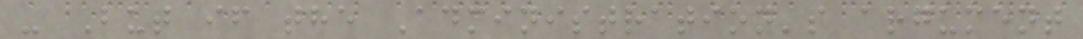- But if the Administration's argument
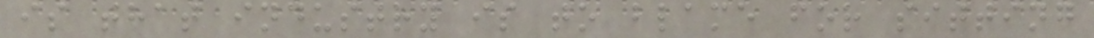is that industry is to blame for sitting
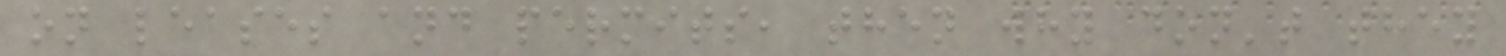on leases and permits, then why don't they
